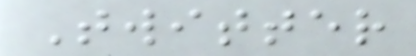Twitter
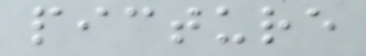picture
